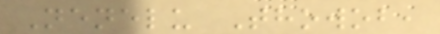Nenelu Thowob,
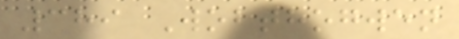389 Wobthogwen
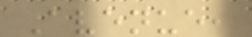Avenue,
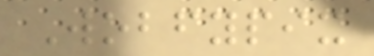Wobfypix
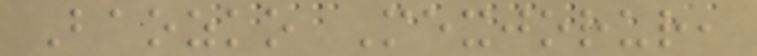Baozko Mexjorur,
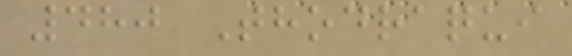480 Thodraqui
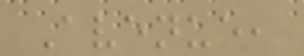Avenue,
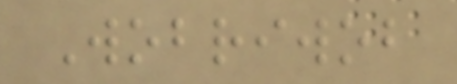Wobriwob
